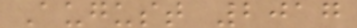August 2017
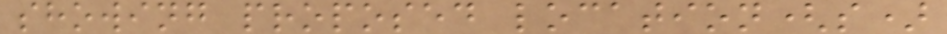showing proposed location(s)
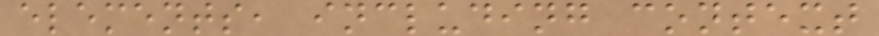elements, including context
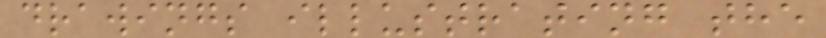drawings illustrating the
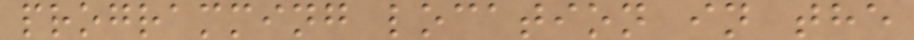programming location in the
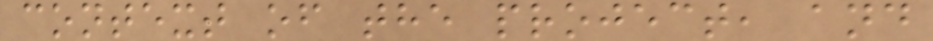context of the project, and
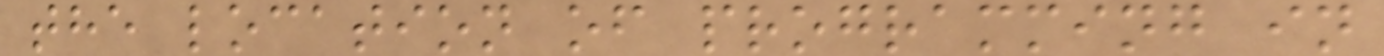the location of programming in
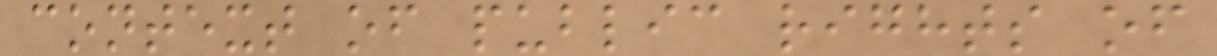context of public rights of
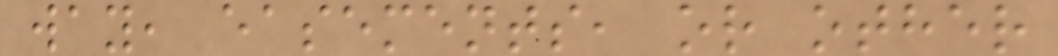way, easements, or other
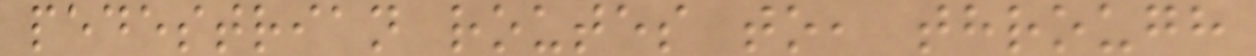pedestrian routes to, through
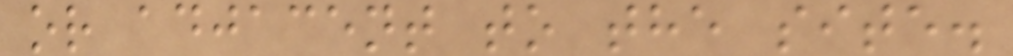or adjacent to the site.
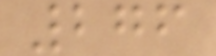276
